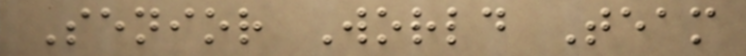Senior World Team
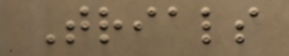Trials
